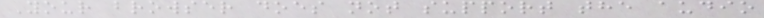Your browser does not support the audio
